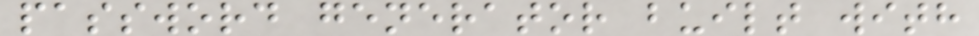password generator built with
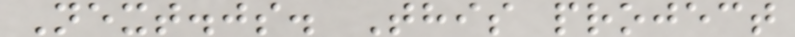Next.js. This project
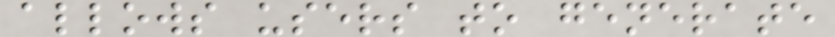allows users to generate
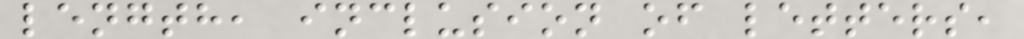length, inclusion of letters,
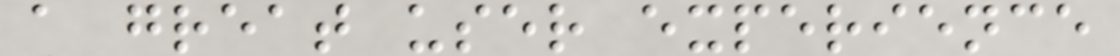a great user experience
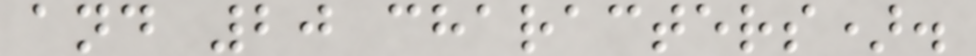and 20 characters).
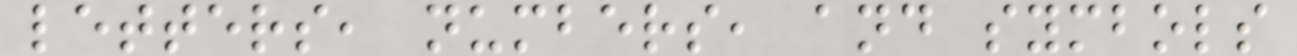letters, numbers, and symbols
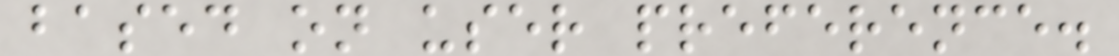based on user preference.
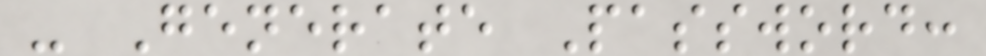- Generate Password:
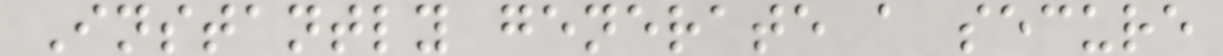Instantly generate a secure
